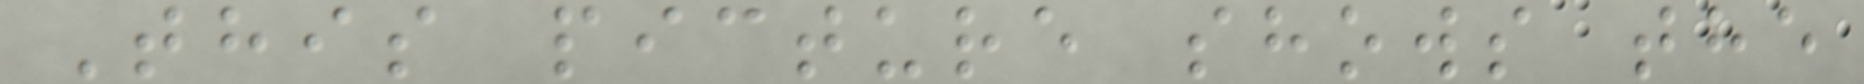This picture shows the
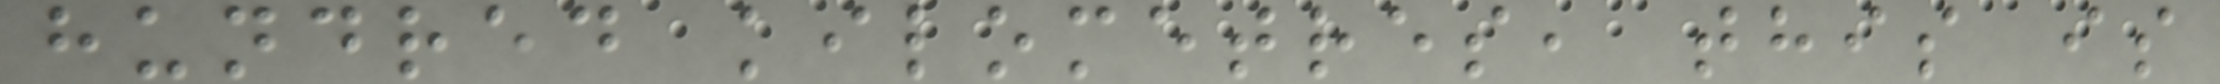hundred kilometres, this is
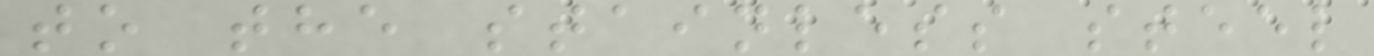to the stainless steel
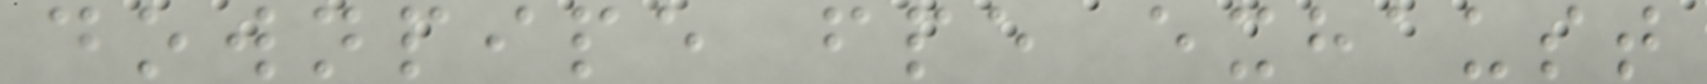downpipe fpe exhaust
